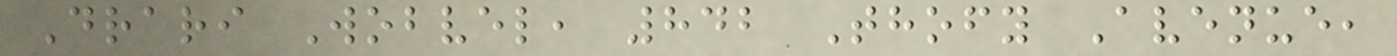Drari Wobvel, 842 Thofy Avenue,
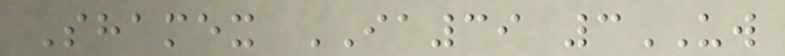Shamex IA39 3UW
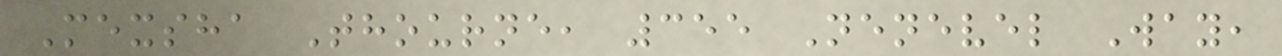Mexsha Thourne, 355 Nenevel Way,
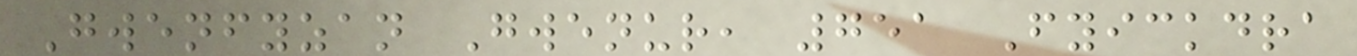Gwenfyzan Gwenur, 751 Fyickdra
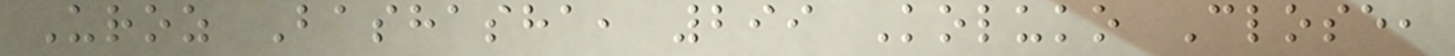Uroz Bashasha, 299 Koluko Close,
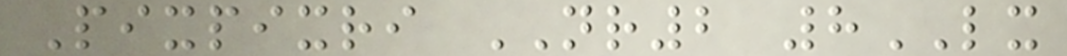Pixpixri NR2 8LX
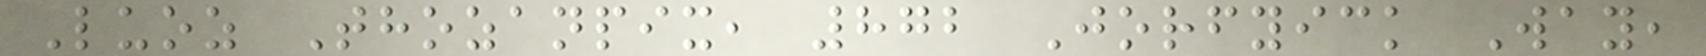Luoz Thozanpix, 872 Jorfyick Way,
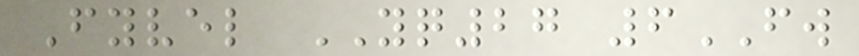Fyvel YQ27 6FW
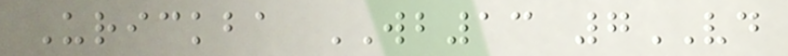Urickba WB13 7VD
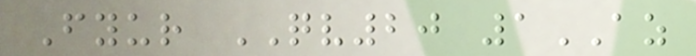Fyur QV20 1AZ
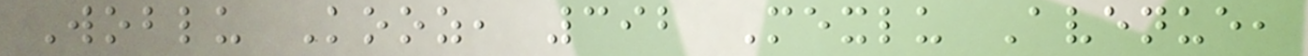Woblu Kooz, 392 Mexlu Avenue,
